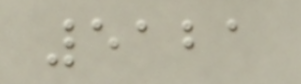5121
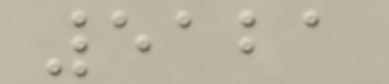5121
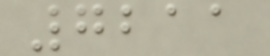7211
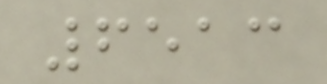6513
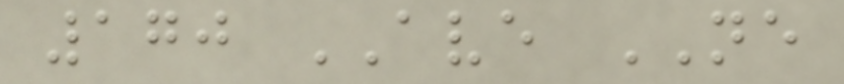170 AVE NE
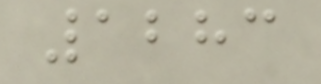1283
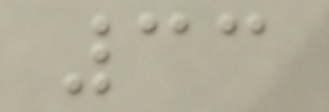33
